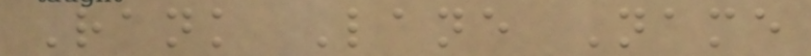Rank Lane Name
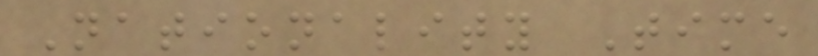Nationality Time
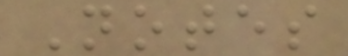Notes
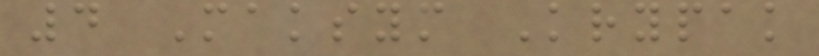4 Maksym Krypak
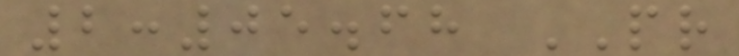2:05.68 PR
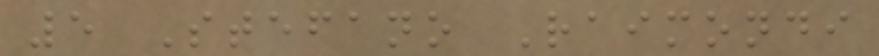5 Stefano Raimondi
